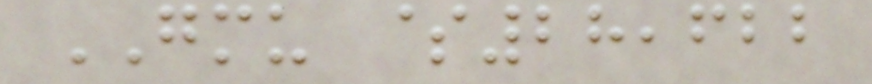GMU $28,622
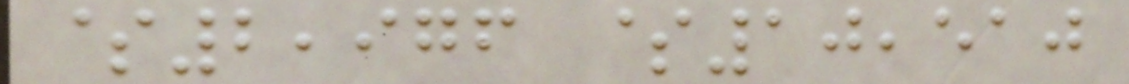$2,976 $10,510
